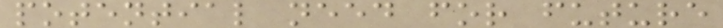potential need for future
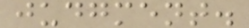judgment.
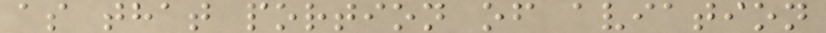as that portion of aviation
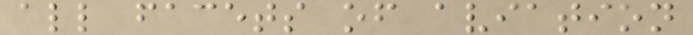all facets of aviation
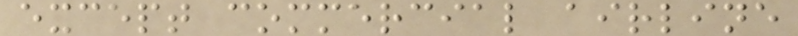except commercial airline
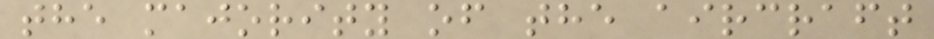the majority of the aircraft
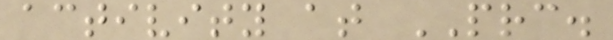activity at PRC.
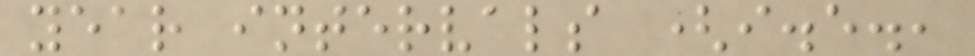year intervals (i.e.,
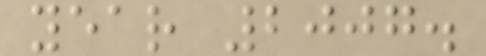year 2007.
